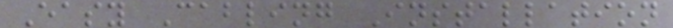Easy Cabling Installation
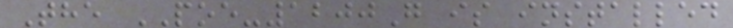The POE-1200G is installed
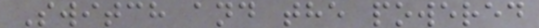Switch and the powered
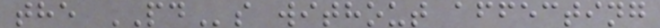the PDs without affecting
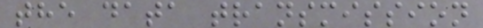the data transmission
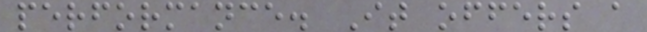performance. It offers a
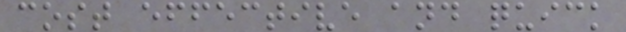cost effective and quick
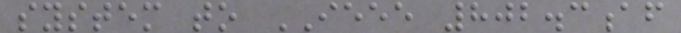system to IEEE 802.3af
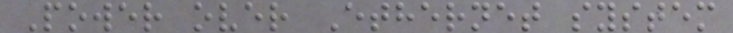Power over Ethernet system
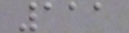111
